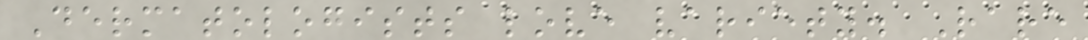Dermatologists love variety. Rare
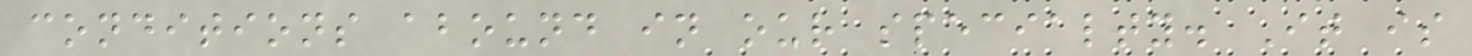conditions abound in our specialty. It is
